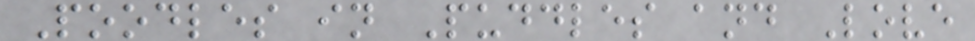Poodles in Puddles and Love
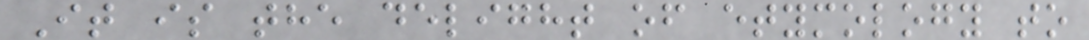It is the delight of etymology to
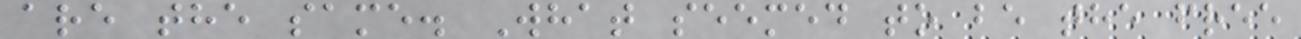are the same. What seemed to be the free
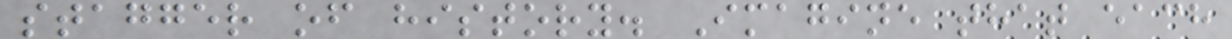stagger of history. Imagine that each
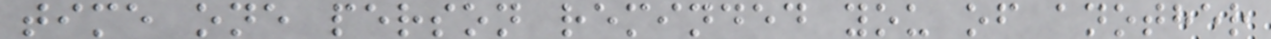time one person reminded you of another
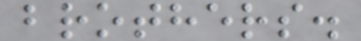brothers.
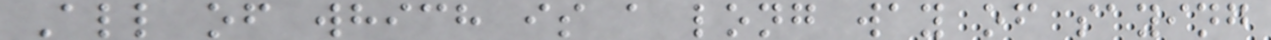All of which is a long way of saying
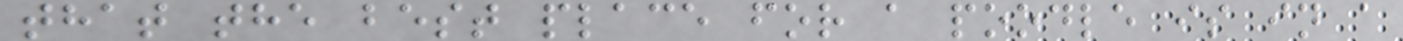that the best place for a poodle is in a
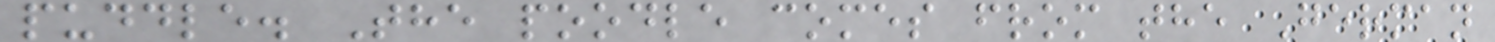puddle. The poodle comes from the German
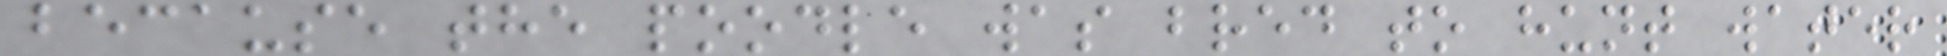because the poodle was bred to hunt water
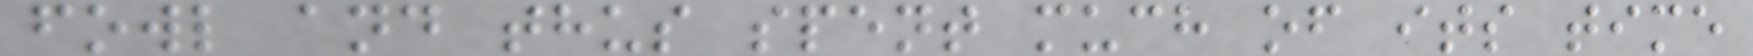fowl and thus spent much of its time
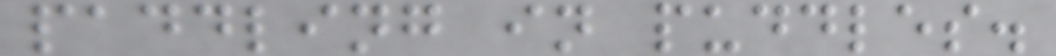paddling in puddles.
